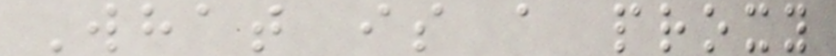What is a proxy
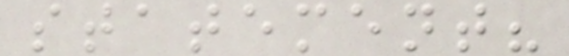statement?
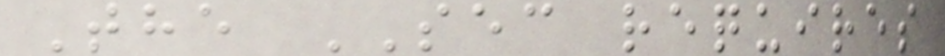The SEC requires
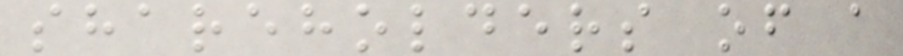shareholders of a
